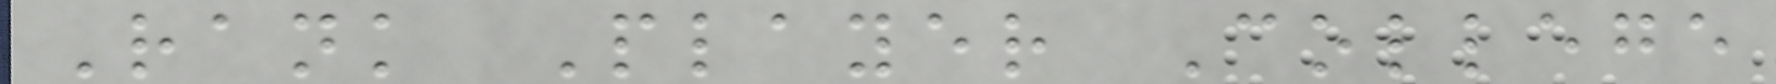Rank Player College
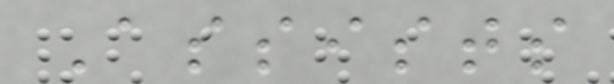Assists
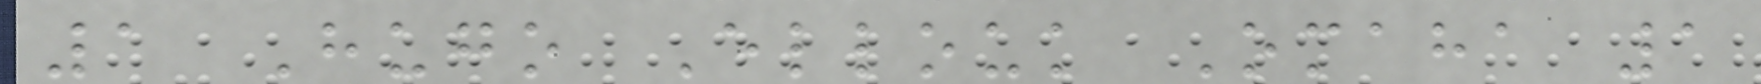1 Hugo Ellouk Omaha 1
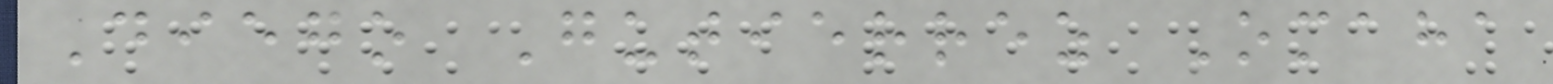Diego Gutierrez Omaha
